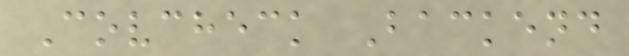Covcheck Backend
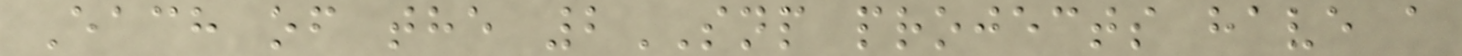Each of the 2SNP projects have a
